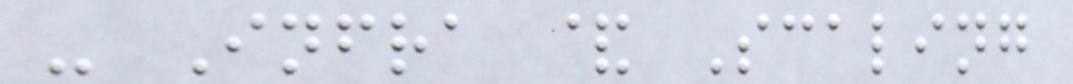- Infra & Scaling
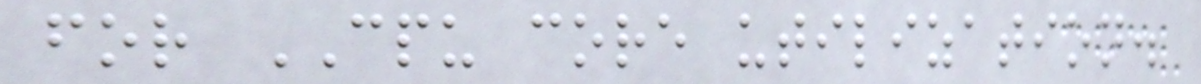for CPU core utilization.
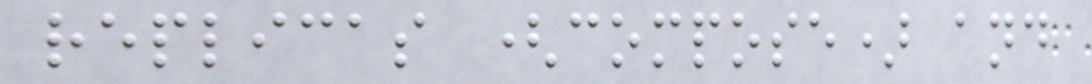replicas (compose) and
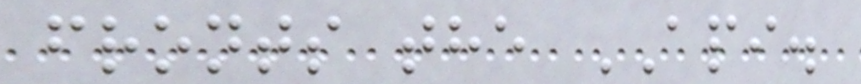fronts the API.
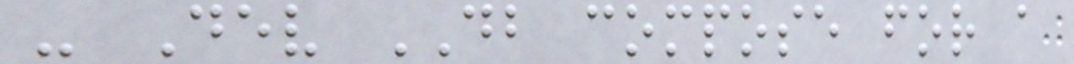- Dev DB compose for a
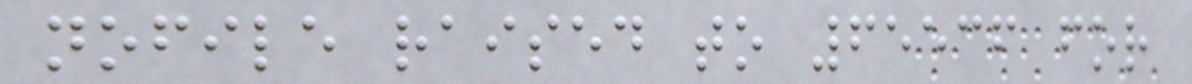nofile raised to 65536 for
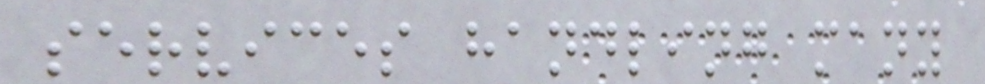services handling many
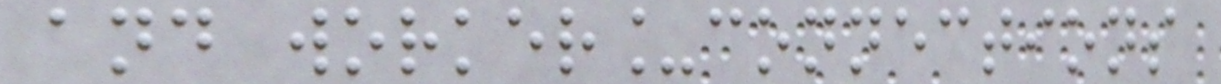and worker_connections
